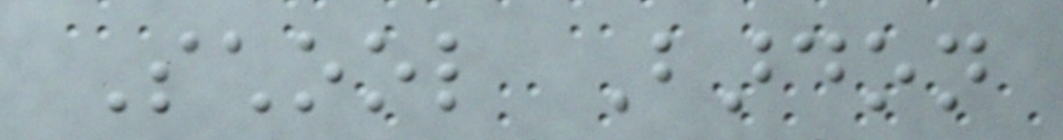School Bardon
